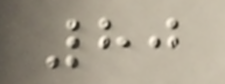80
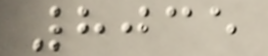8035
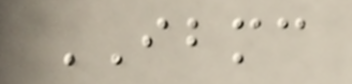IBMC
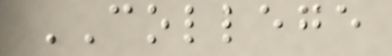COLLEGE
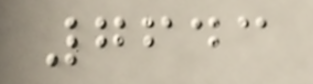7643
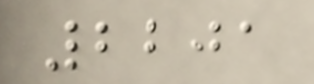2201
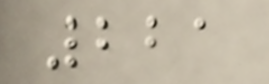221
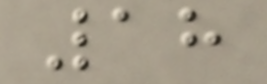18
